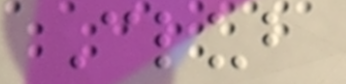Club
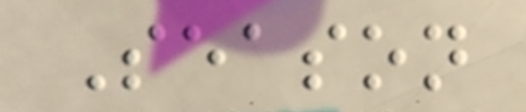Season
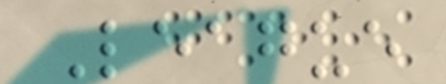League
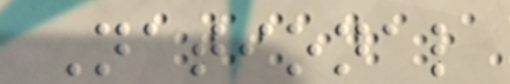National
